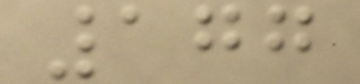177
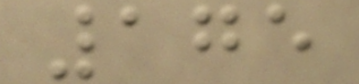175
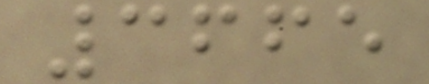3665
